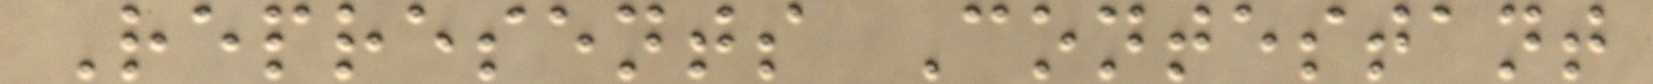Represents Contestant
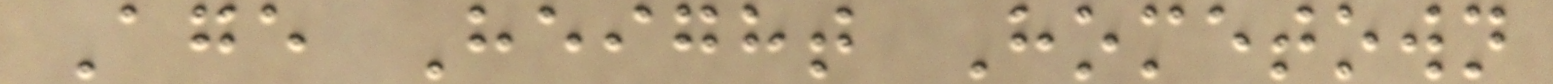Age Height Hometown
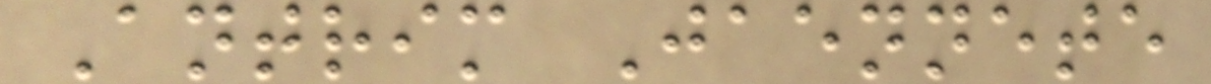Antrim Jaennete
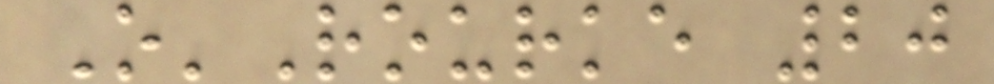O'Rourke 20
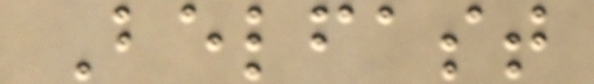Belfast
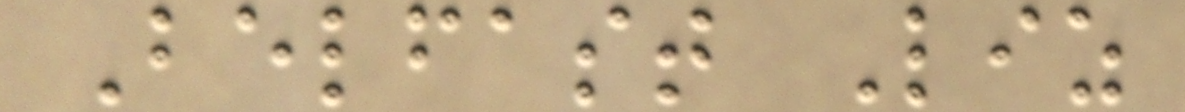Belfast Liz
